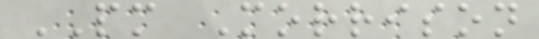PM Morrison
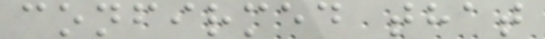confirmed that
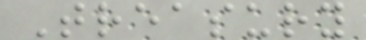Treasury
